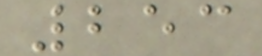253
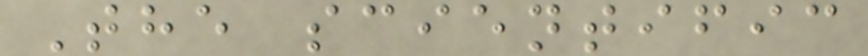The scientific
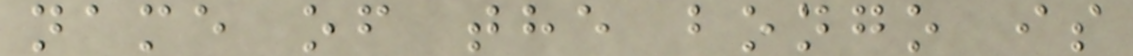name of the bongo is
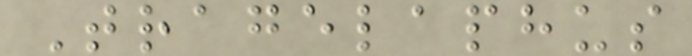Tragelaphus
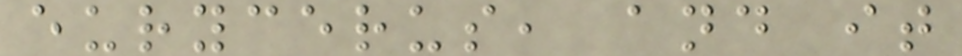eurycerus, and it
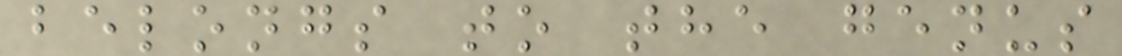belongs to the genus
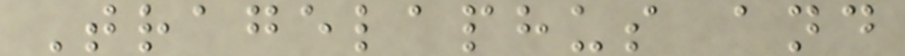Tragelaphus and
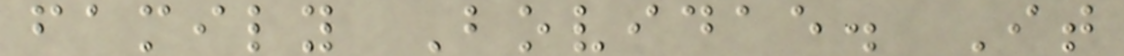family Bovidae. It
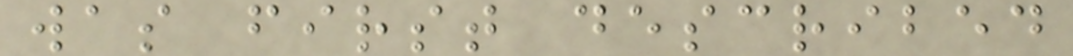was first described
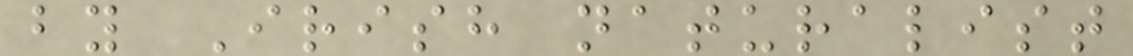by Irish naturalist
